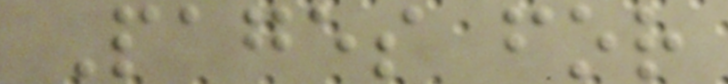Pages for
